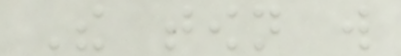The town will
